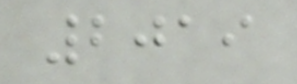2019
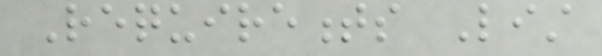Requirements List
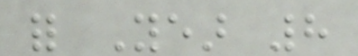for Year 8
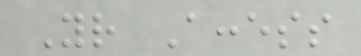Your Access
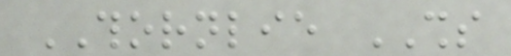THORNLIE SHS
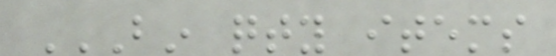BIN QTY ITEMS
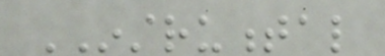INSTRUMENTAL
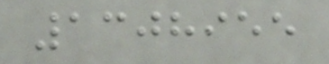1308955
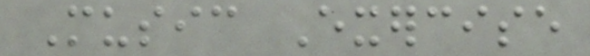Music Exercise
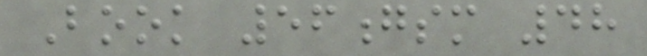Book 56gsm 48
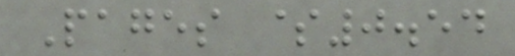Pages $0.54
